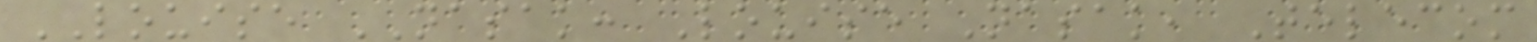LOUISE NASAK: Louise Nasak, Telecom
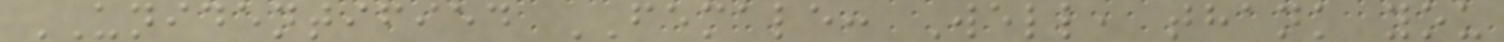UNIDENTIFIED FEMALE: Well, thank you
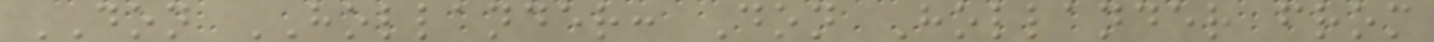DON HOLLANDER: Don Hollander from
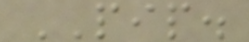PIP.
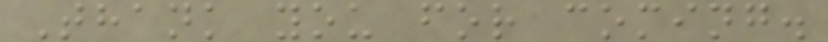Thank you for coming.
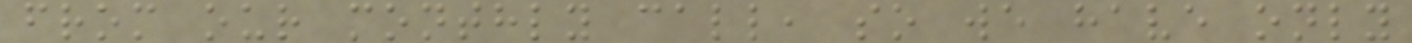from our monthly call, so we have only
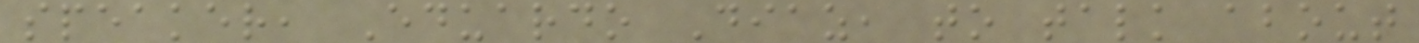speaker, Eduardo Diaz, to talk about
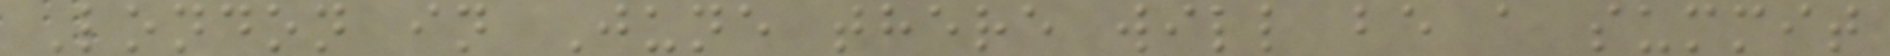London in June there will be a summit
